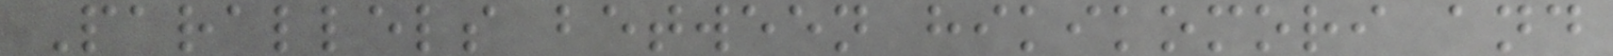Parallels between hikikomori and
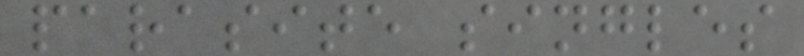parasite singles
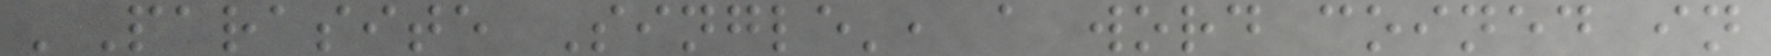'Parasite Single', a word coined in
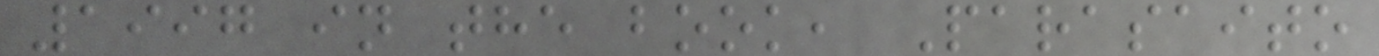1997 in the book, Parasaito
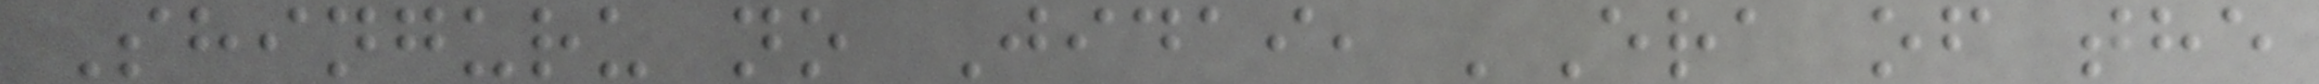Shinguru no Jidai, 'Era of the
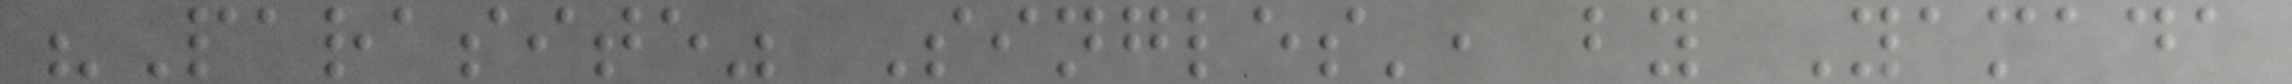"Parasite" Singles', by Yamada
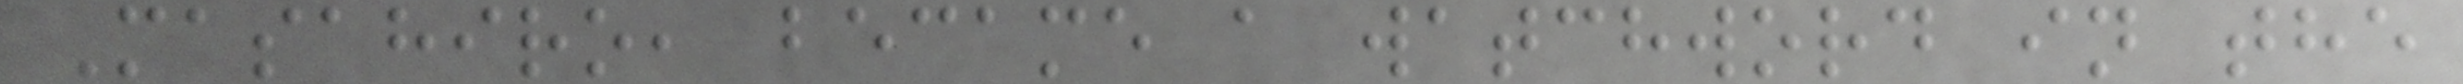Masahiro, became a watchword in the
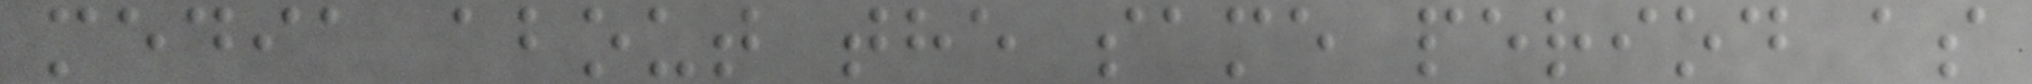media about the same period as
